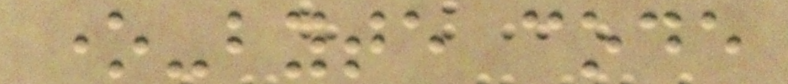one-byte code
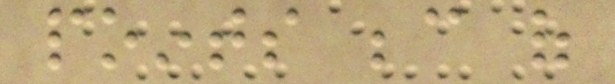points because of
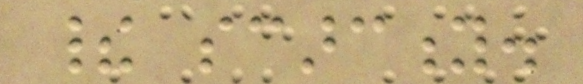their scarcity.
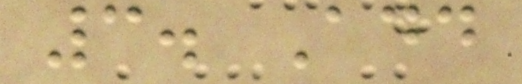3. Add
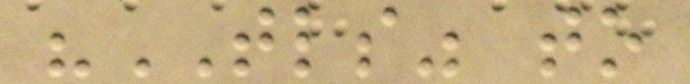"TLS" to
